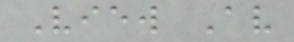View Av
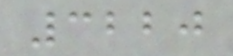3220
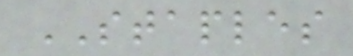STAPLES
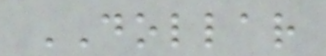DOLLAR
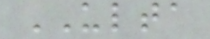ULTA
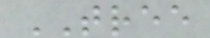TREE
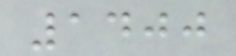1400
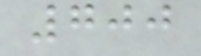700
